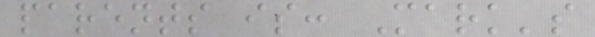parents is: Mark's
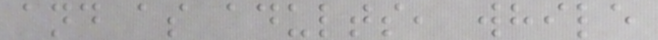and as adults, while
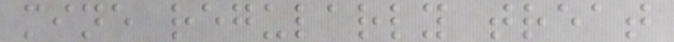mine regularly treat
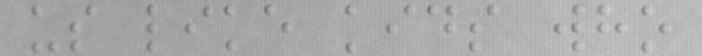us like kids who
